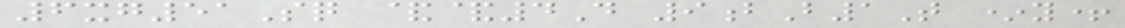6xg51Sq &&4D 9bB1T *y+
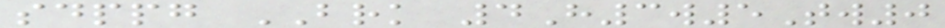sdppg BRK 4H3w5Tw0
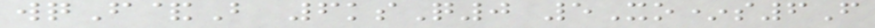wqF&B 6ksQ0 5Xo*s6F
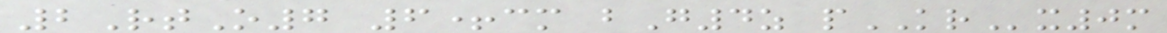2RtO7 6+cm bG4z pKRx0m
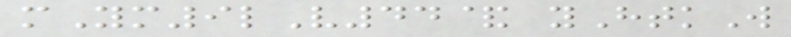mYm9lV44& yHtkW
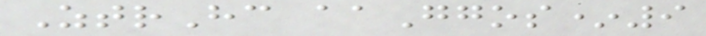ZtrHc aaGgos*9
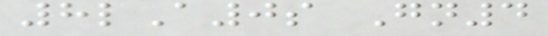8lA0s Gn4
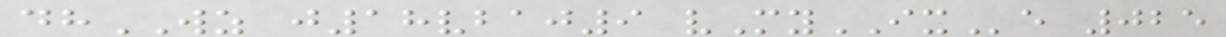dhWZ j18vbaj9 vMyIXe 025
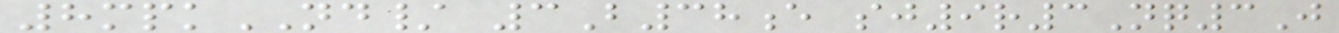8mpkND/ 3B38e sj9r3Nq3J
